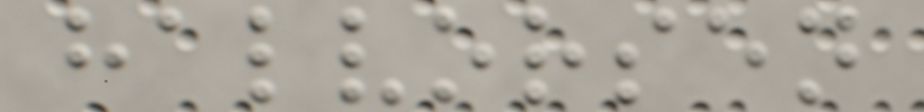halvorsen
